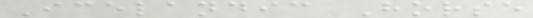Icelandic Horse
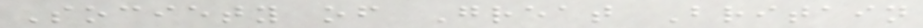Society of Great Britain
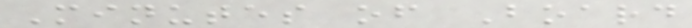Minutes of Board
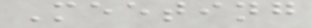Meeting
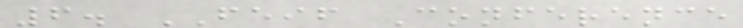6. FEIF Conference
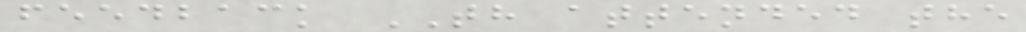feedback TH attended the
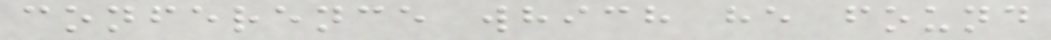conference which he found
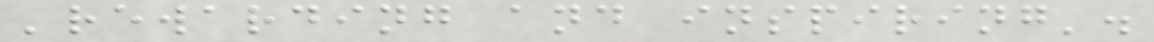'rewarding and inspiring'.
